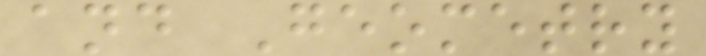and Geometry
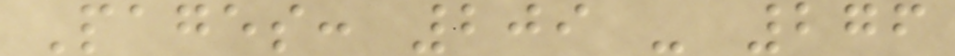Pages: 209 - 276
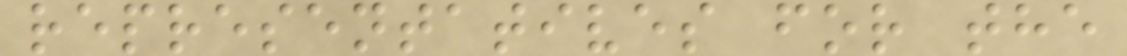representatives for the
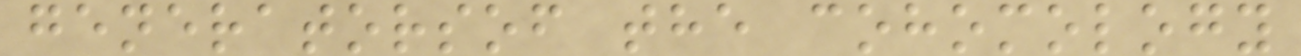generatorsof the cohomology
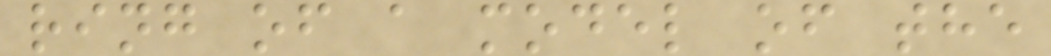ring of a model of the
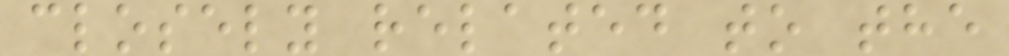closely related to the
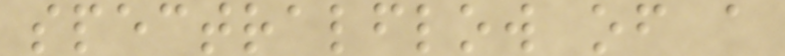spectralflow of a
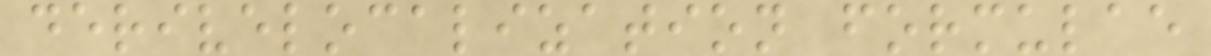derivelocalization formulae
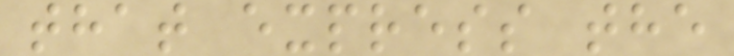that express the
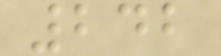242
